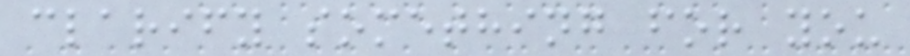clarify something for you
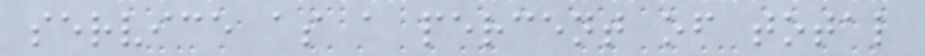service as a percent of total
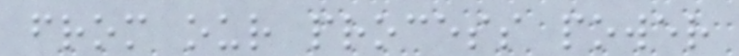from our process power
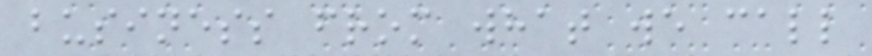business from what we call
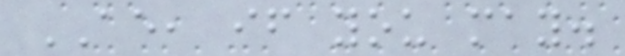AE, if you may.
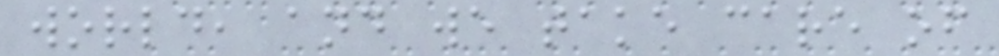world, and we take care of
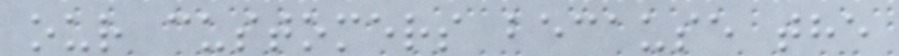our customers because the
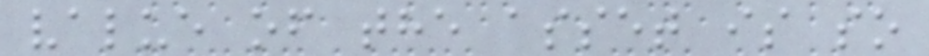value of the asset is so
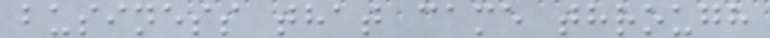business that came through
